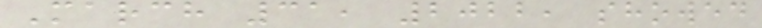March 31, 2022, showed
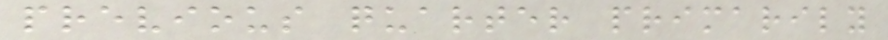previous quarter primarily
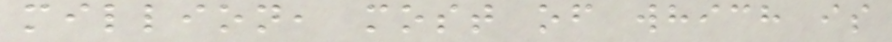million, most of which is
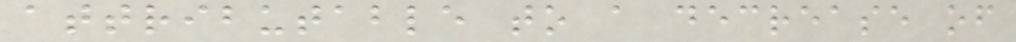attributable to a decrease of
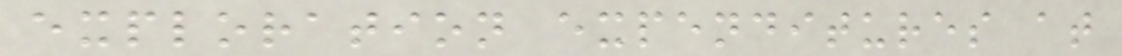exploration expenditures at
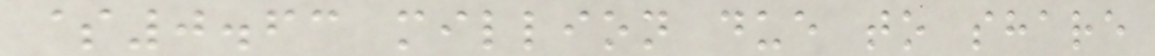$0.63 million due to share
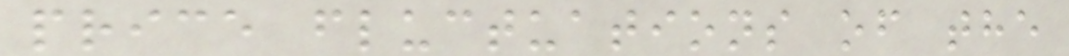price fluctuations of the
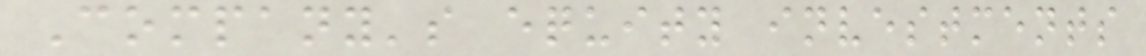Company's equity investments
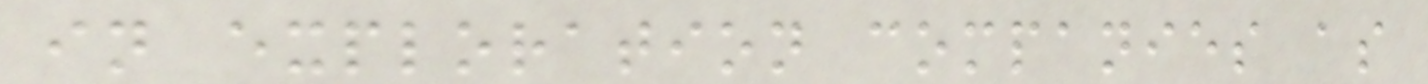in exploration companies as
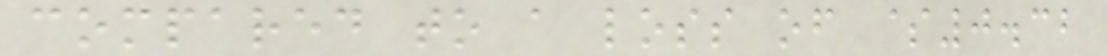compared to a loss of $0.32
